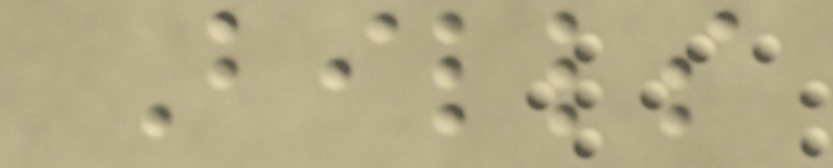Bills
